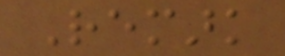Remark
